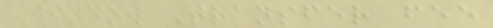Window Transfer fee
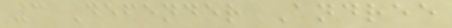3 Defender Andree
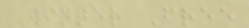Winter Free
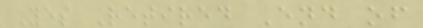Yes Retired End of
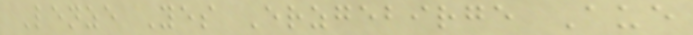Lenze Yes Erzgebirge Aue
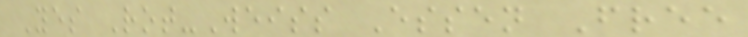Yes Rot-Weiss Essen Free
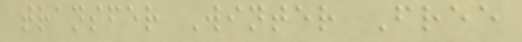transfer Winter Free
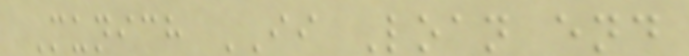Munich II Loan end
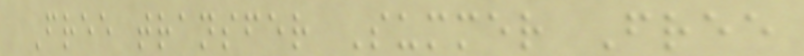Free transfer Summer Free
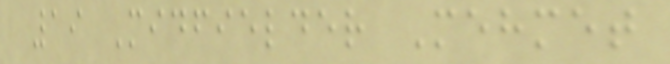19 Midfielder Mehmet
